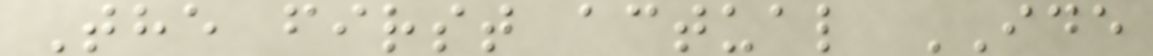The first actual IDE
